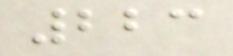223
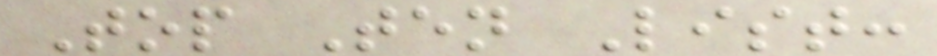Top Ten List:
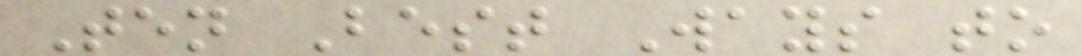Ten Best Ways to
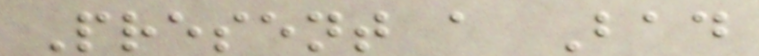Present a Bad
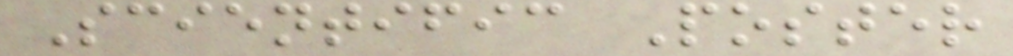Scientific Poster
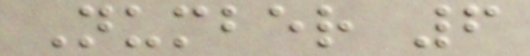Number 6
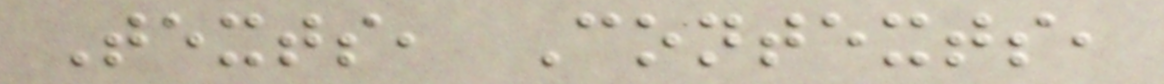Texts, Contexts,
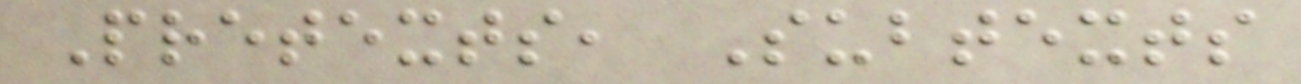Pretexts, Subtexts
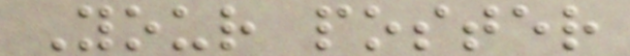Your poster
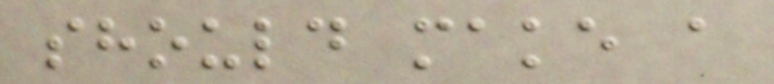should make a
